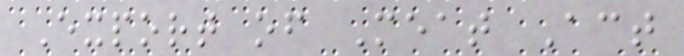Export of Meat Act
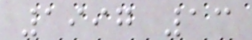1997 13
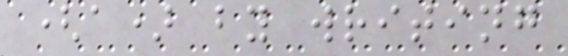(a) by writing
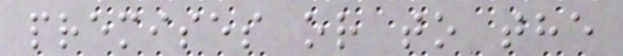premises or to the
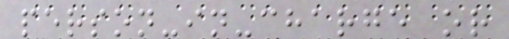person-in-charge or
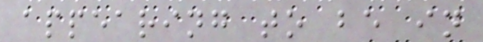appearing to be in
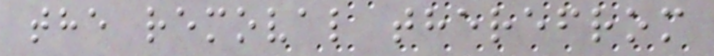the removal therefrom
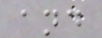and
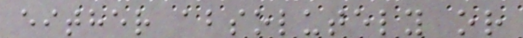either absolutely or
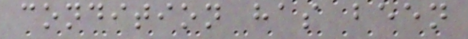condition has been
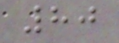80
